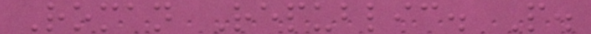Roman Republic. P.
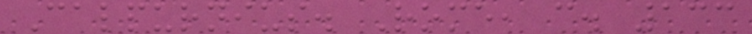Calpurnius. Rome, c. 133
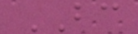BC
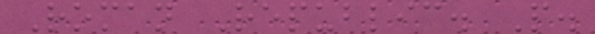Roman Republic. P.
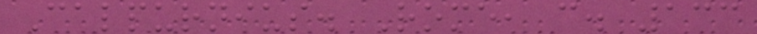Calpurnius. Rome, c. 133
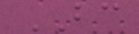BC
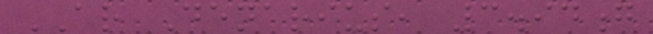AR Denarius, 3.94g
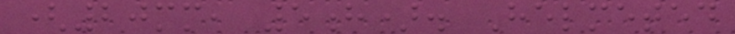(20mm, 5h). Helmeted
